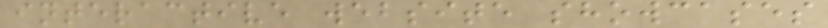interactive website showcases
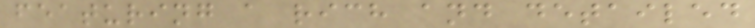featuring a rich and detailed
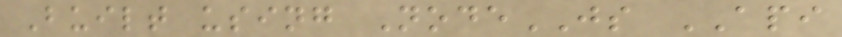Built using NodeJS API
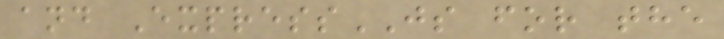and ExpressJS for the
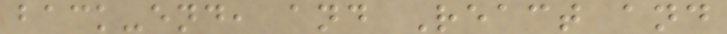back-end, and React and
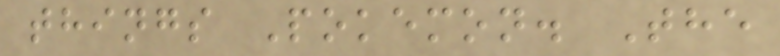things Pokemon. The
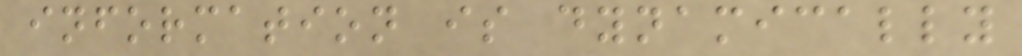information is dynamically
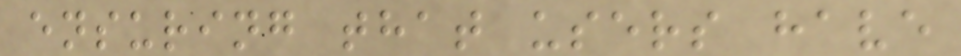ensuring that users have
